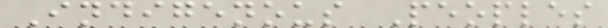Indigenous Peoples
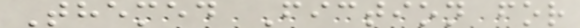Themed Fiction for
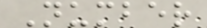Number
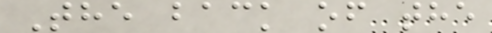The back of the
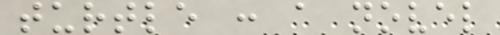turtle : a novel
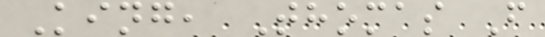King, Thomas F
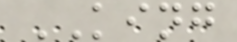KING
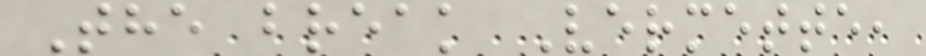The break Vermette,
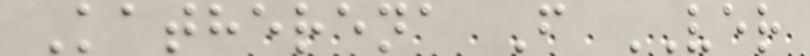Katherena F VER
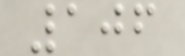106
